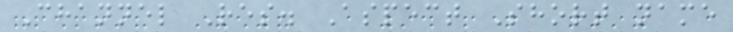Channel Res. Aspect Short name
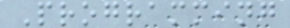Programming
